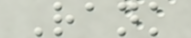Rank
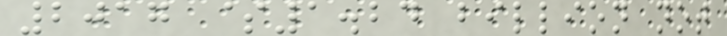2017 $1.24 billion not
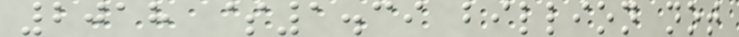2018 $1.39 billion not
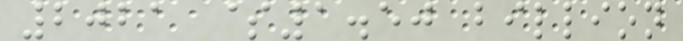2021 $1.50 billion
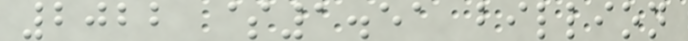2022 $1.51 billion
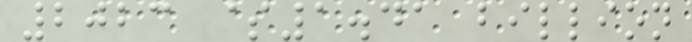2023 $1.41 billion
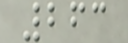263
